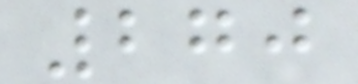270
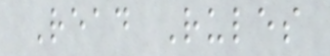Read Rules
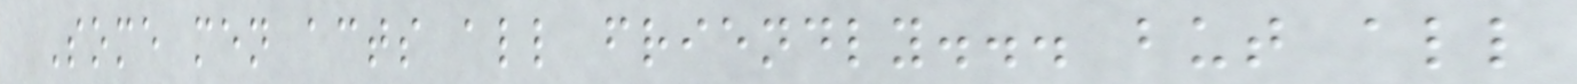Some men acts all friendly... but all
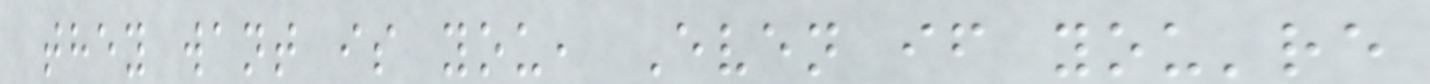they want is you, Even if you're
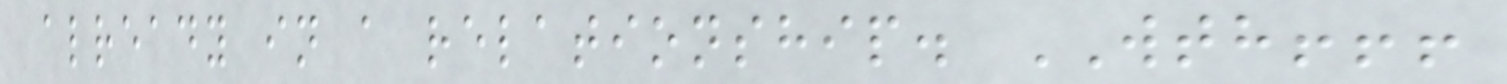already in a relationship. WTH!!!
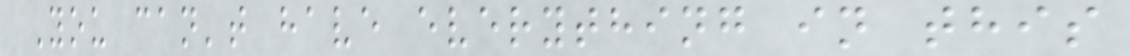You can't have everything in this
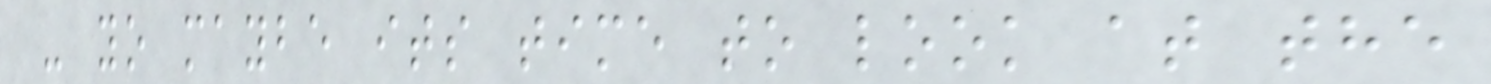- yo maybe its time to look at the
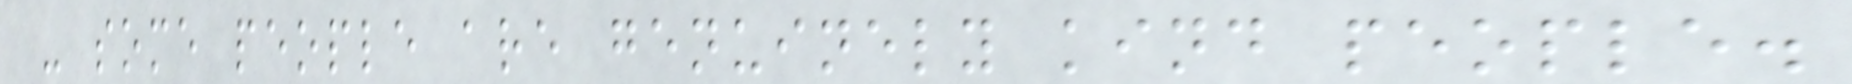- some people are genuinely kind people.
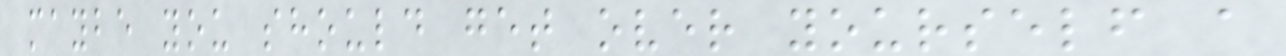maybe you should get over yourself a
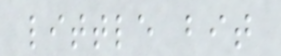little bit
